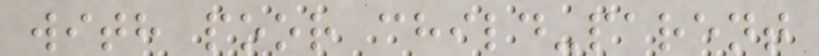with poor child-parent
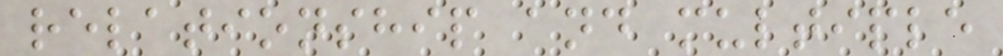relationship and multiple
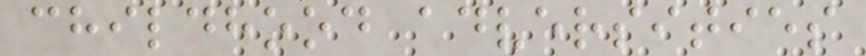childhood adversities
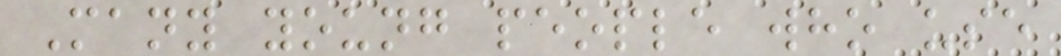Many young people who use
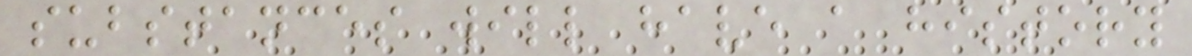substances will have a history
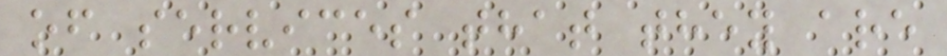of services that they are
